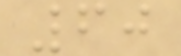60
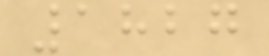1827
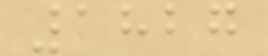1827
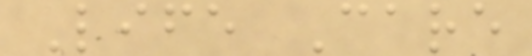Life Care
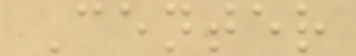Center
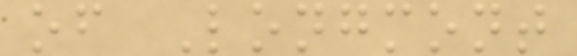of Longmont
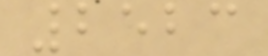2523
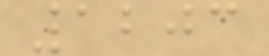1203
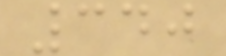340
